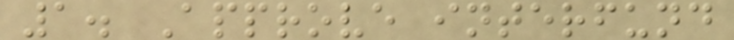1. Approve interfund
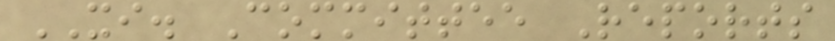XI. Committee Reports
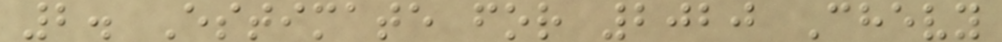2. Estimate for 2020 Chevy
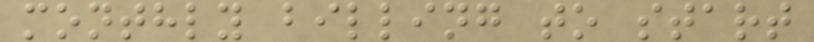monthly billing to start
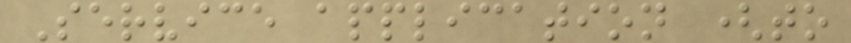Service application (to
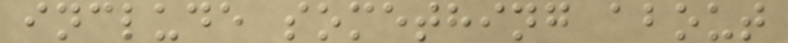include something about
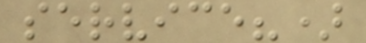service?)
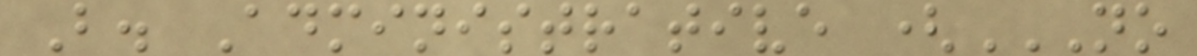B. Administrative (NO
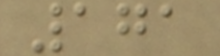171
